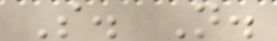S. N.
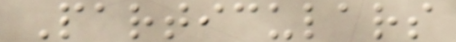Particulars
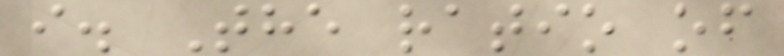i. The ratio of
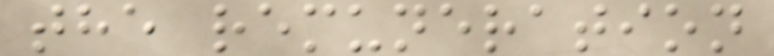the remuneration
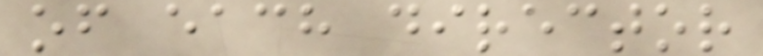of each director
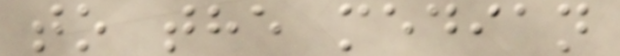to the median
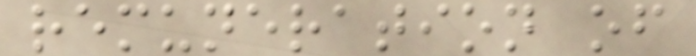remuneration of
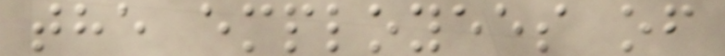the employees of
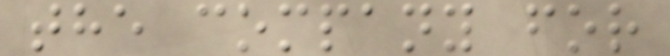the company for
